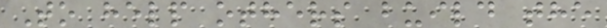To help others build the
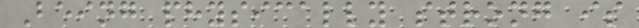Being physically strong is
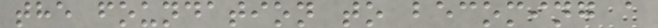the foundation to becoming a
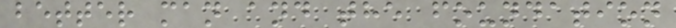better man and the foundation
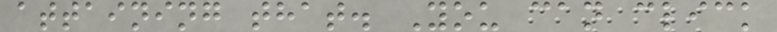attaining that. You can click
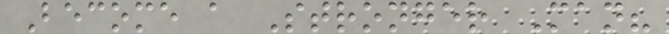Become a Stronger Man?
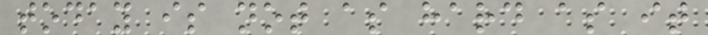today is not as hard as it
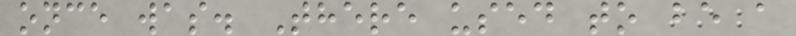once was. There used to be a
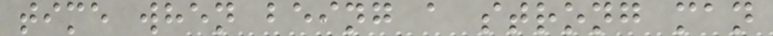time when being a strong man
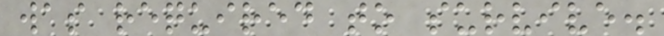was required to survive.
